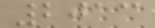2013
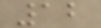12
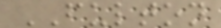FULTON
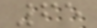65
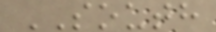SOUTH
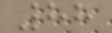88
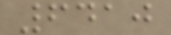6410
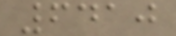6410
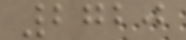2720
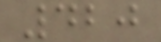420
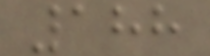188
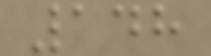148
